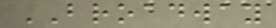BROADWAY
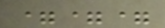===
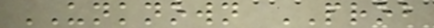UNKNOWN PROB
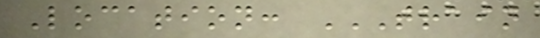Location: TRAIN
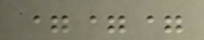===
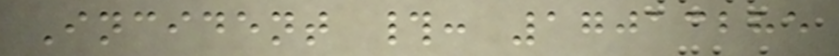Incident #: 17013285
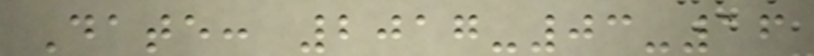Date: 2017-03-16
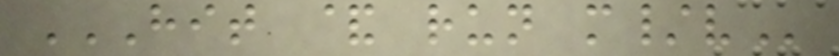HIT & RUN M/V
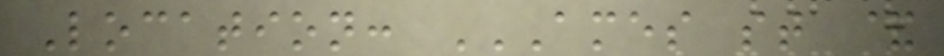Location: AMES ST &
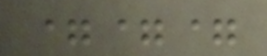===
